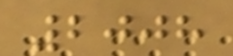2008
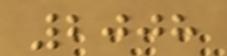2008
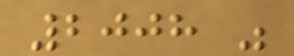2008 was
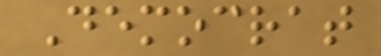Democrat
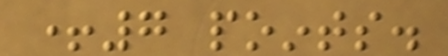+7 points.
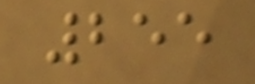255
